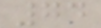74
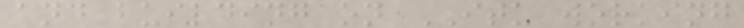and building on ITU working
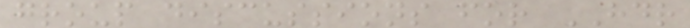group discussions for HDR
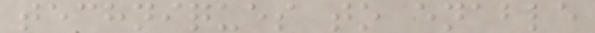techniques to enable
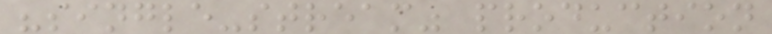"single-stream" production
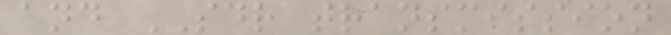and SDR transmission
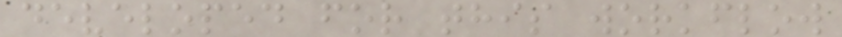developed for this workflow
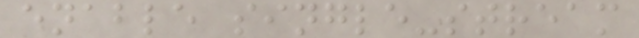enable single-stream
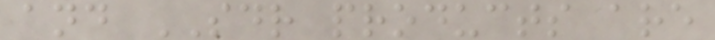and SDR products are
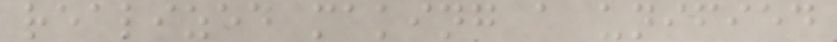realized making a unified
